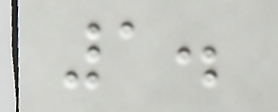1.
